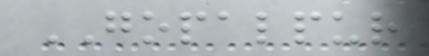GOPALPUR
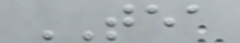TEA
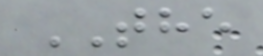THE
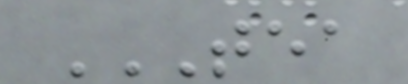TEA
